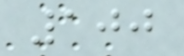100
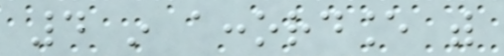4 in accordance with
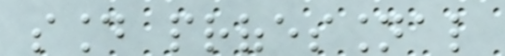sound professional
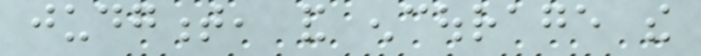judgment, and encourage the
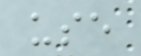use
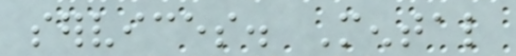services. Mental
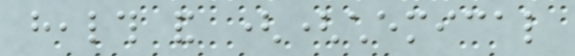health and ((chemical
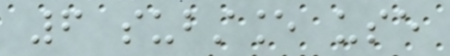6 substance use
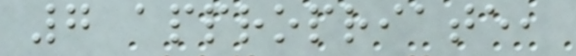7 appropriate,
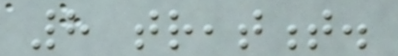8 treatment.
